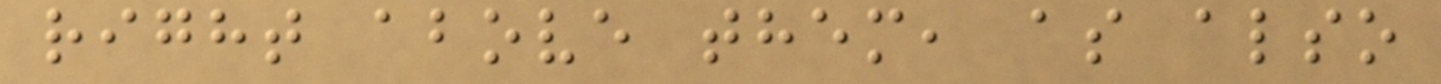right above them, as also
